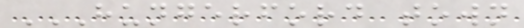HUNGERFORD TOWN
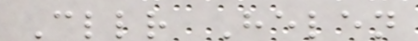Cllr Helen
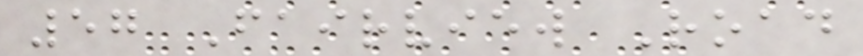57 Fairview Road
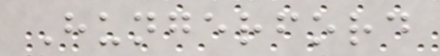Hungerford
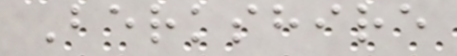Berkshire
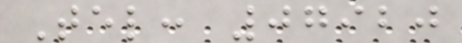Tel: 07920
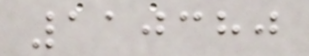110380
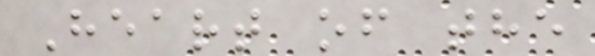Heart of the
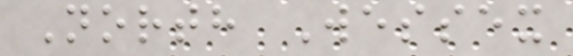North Wessex
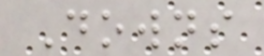Downs
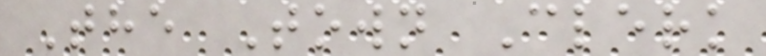The Town Clerk
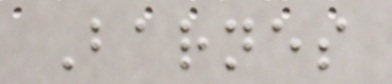Barnes
